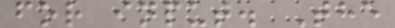for input. The
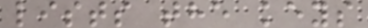lists the keys
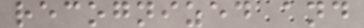recognized and
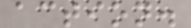action.
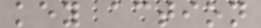key action
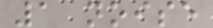1 noise
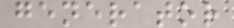generator
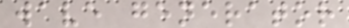wave generator
